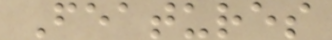Features
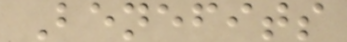Benefits
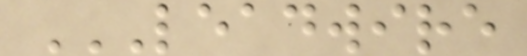LEADWIRE
